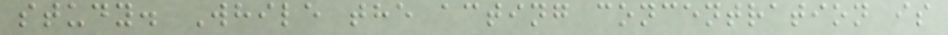study. While the acting concentration is
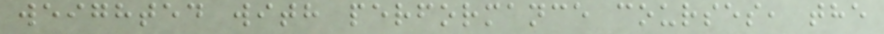weighted with performance courses, the
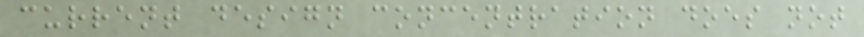current design concentration does not
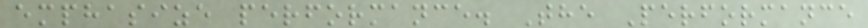emphasize performance. The Performance
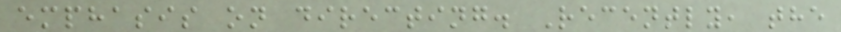emphasis on directing. Recently, the
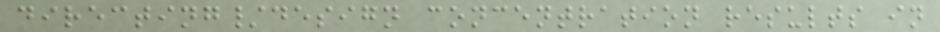directing/design concentration results in
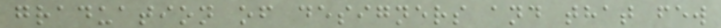graduation of designers and that few
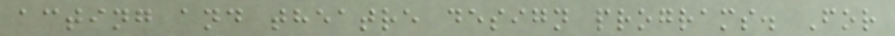acting and theatre design programs. For
